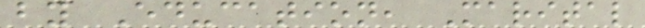by Education, Marital
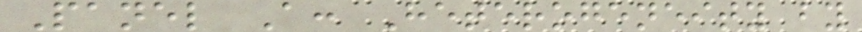Panel A: Heterogeneity by
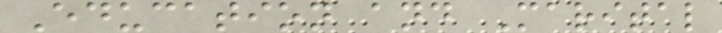Education and Marital
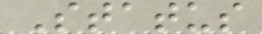Status
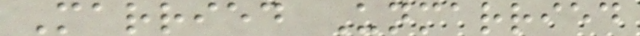Married Unmarried
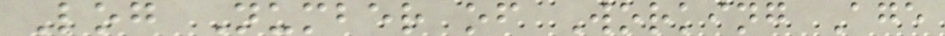Log Number of Working Age
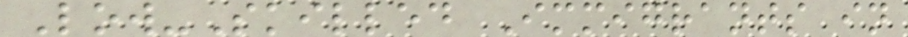Low-Skilled Immigrants in
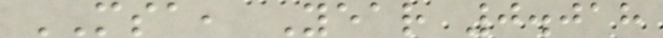MSA, Year 0.018
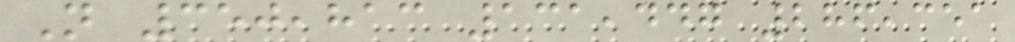N 350,813 131,447 286,351
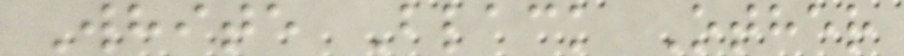White Black Other
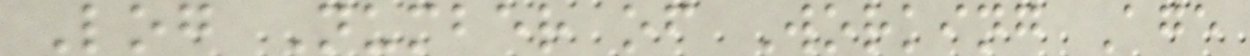Log Number of Working Age
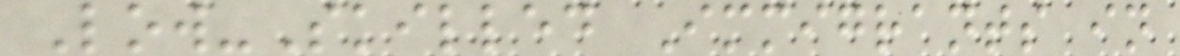Low-Skilled Immigrants in
